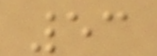53
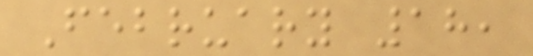February 18,
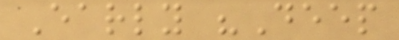Early "Deep
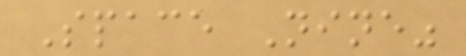Space Nine"
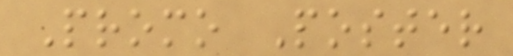Promo Poster
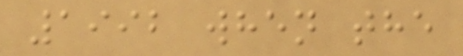1992 when the
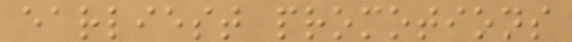earliest promotions
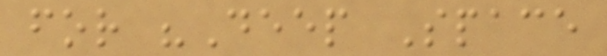for "Deep Space
